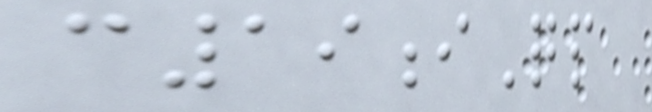c19iQp
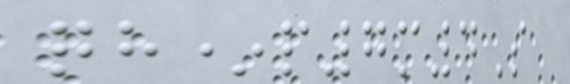qh*p7m4S
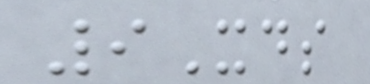9Xds
